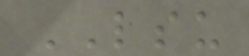LSU
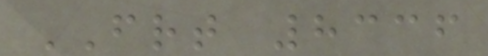FRT 8336
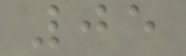05
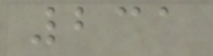231
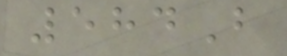584B
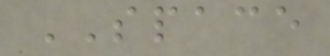SPACE
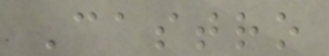Castro
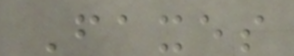Faxes
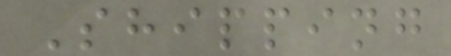Shipping
